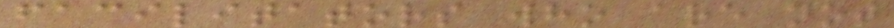facilitators who are not
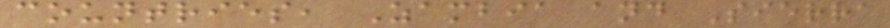countries, Zambia and Sierra
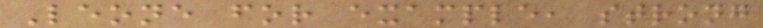Leone for example, strong
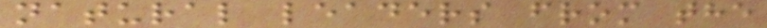natural leaders from the
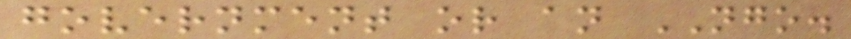government or an NGO.
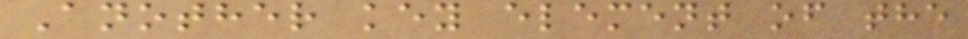Another key element of the
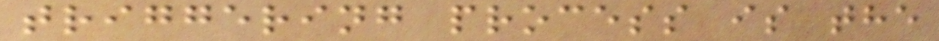triggering process is the
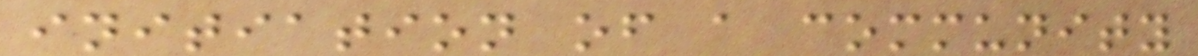initiation of a community
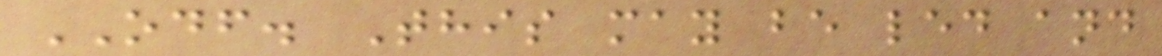ODF. This may be led and
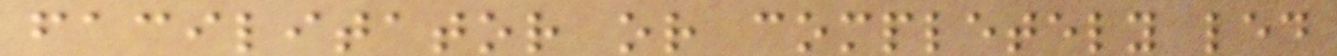facilitator or completely led
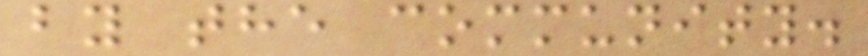by the community.
